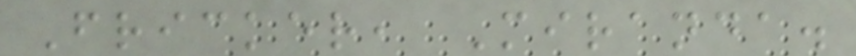Fricker, Miranda.
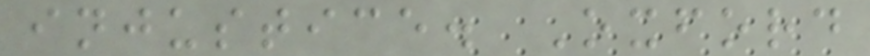injustice. Oxford
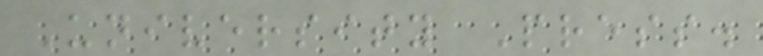University Press.
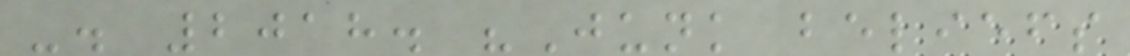-. 2018. "Junk beliefs
